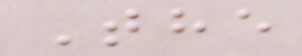The
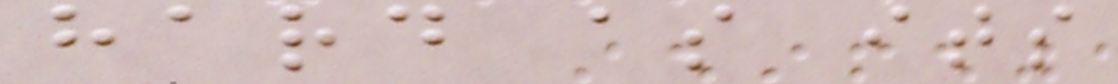hard as its
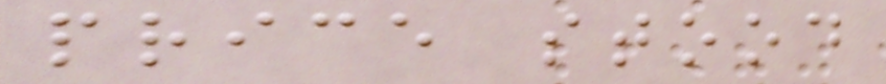price stood
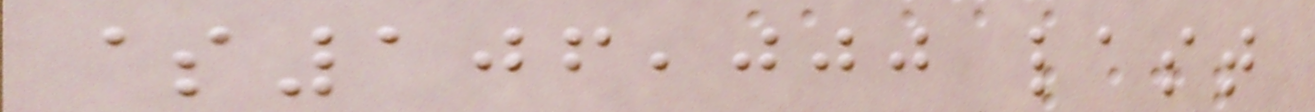$106,000 last
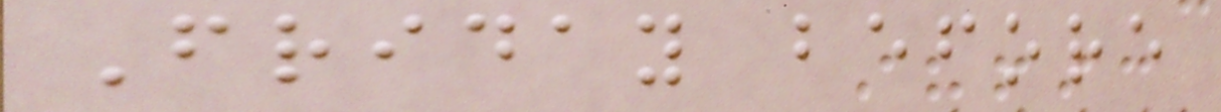Friday before
